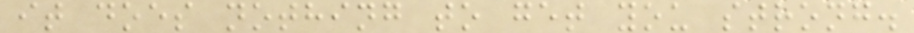it does nothing to get you strong.
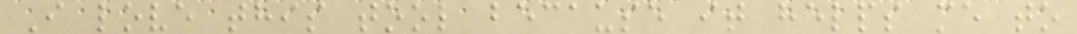I love this tool because it helps me to
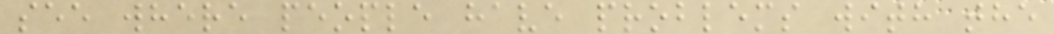see where people have problems with the
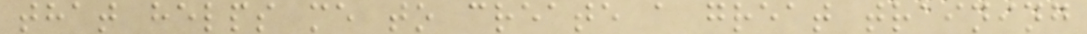that helps me to create a great training
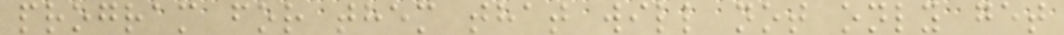program for them that will not only get
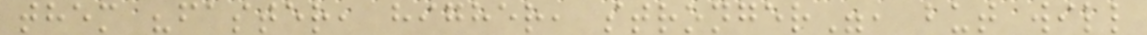them "faster, higher, stronger", but will
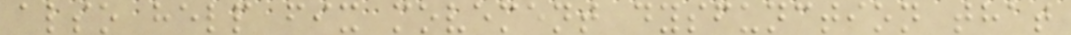also help fix movement dysfunction that
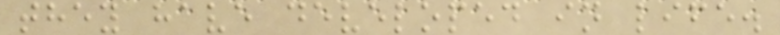they have developed in life.
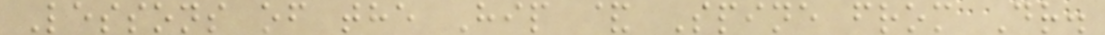Lessons of the Hip & Spine from Dr.
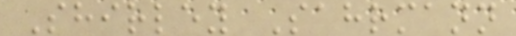Shirley Sahrmann
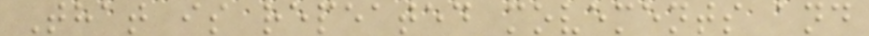That is repeated movements and
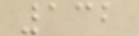132
